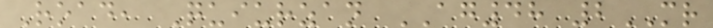Road, Quiurzan AG48 2MR
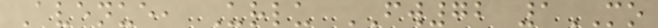Avenue, Urlu FW72 1MO
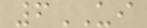6UI
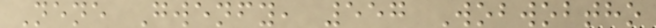Nene Gwenfy, 557 Wobwobtho
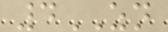4ZN
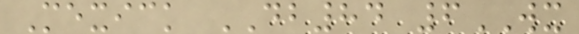Mexick DB84 6WX
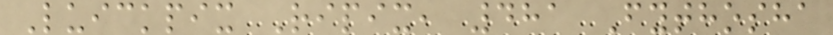Luickpix Ripix, 481 Fythosha
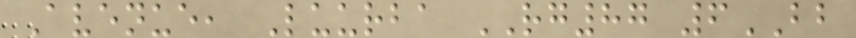Avenue, Luurba RG87 6BB
